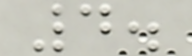4.
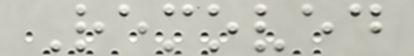Removed
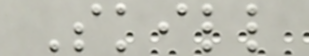Skill
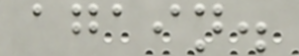again.
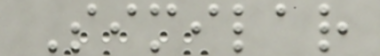Similar
